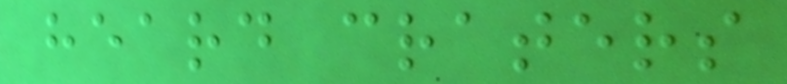heard craters
